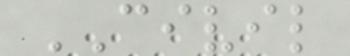CIVIL
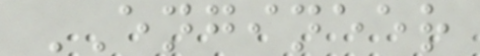ENGINEER
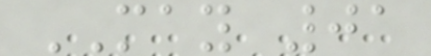MAY 01
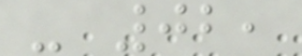- 02,
